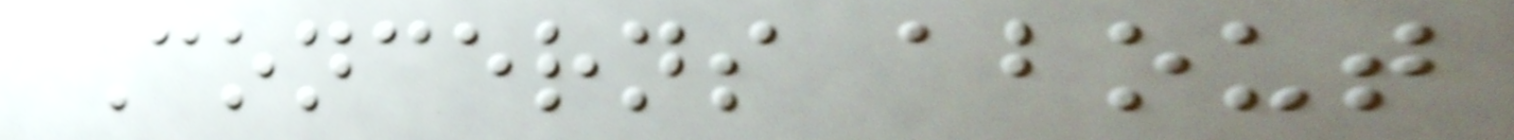Concerns about
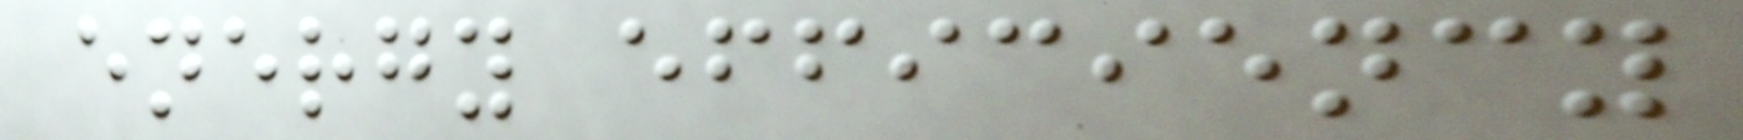energy efficiency
